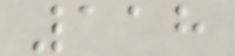118
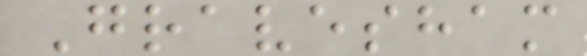Gravesham
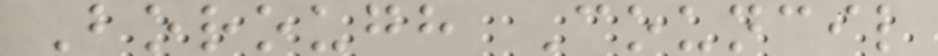Borough Council
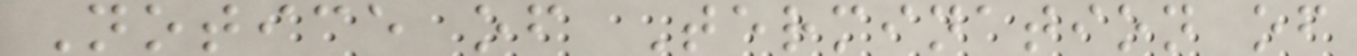Notice of Termination of
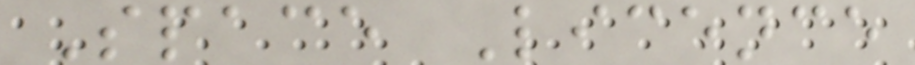Space Licence
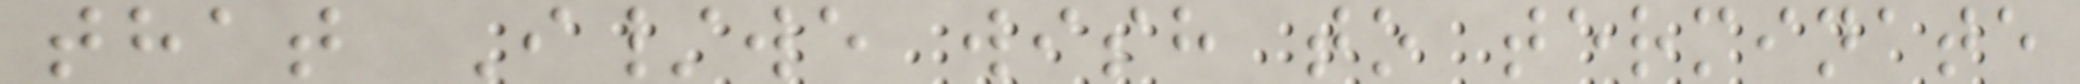that I/we wish to terminate
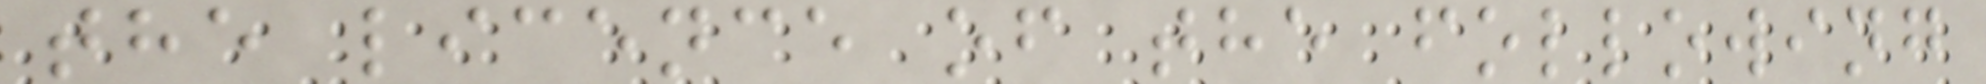the licence of the following
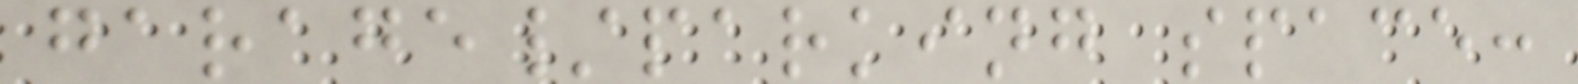garage/parking space:
